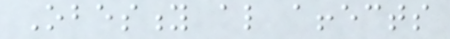Obesity also affects
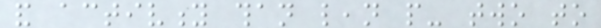and activity than lean people- two to
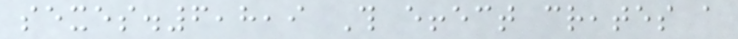sexes.6,8,9 This effect creates a
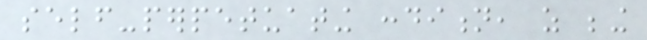self-perpetuating condition, as being
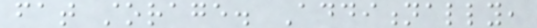fat storage. Additionally,
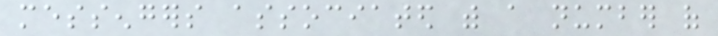messengers associated with a number of
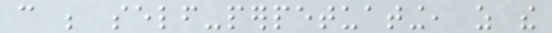can be self-perpetuating, as the
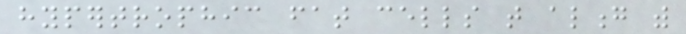hypertrophic fat cells that along with
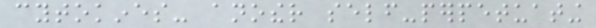cytokines- another self-perpetuating
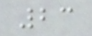23
